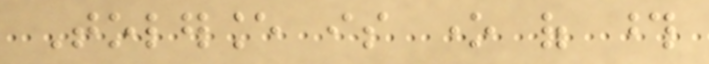Tolerance is one of those
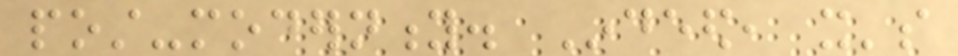post-modernity. Indeed, it's
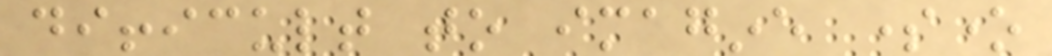difficult to imagine someone
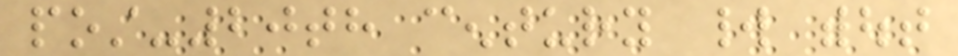post-20th century world without
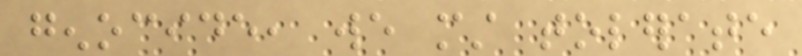genocide, we must tolerate
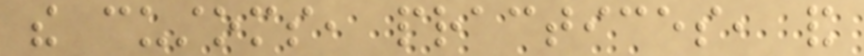the customs, practices, and
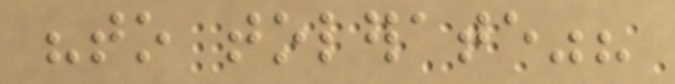"to tolerate"?
